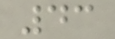43
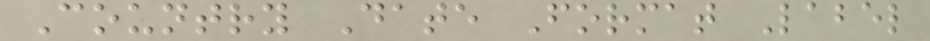Country Date Format Label
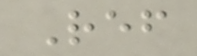Ref
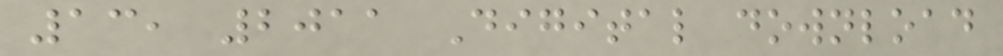13, 2011 Digital download
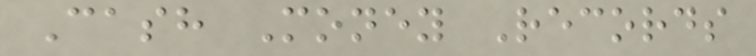Cash Money Records
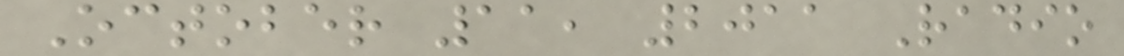October 11, 2011 Radio
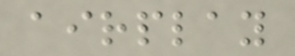airplay
